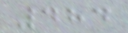484
